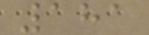181
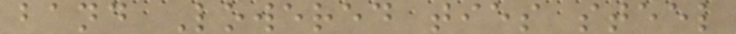band Lowered ties steel
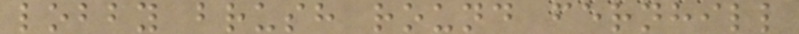lobby brush round fernhill
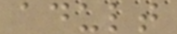adult
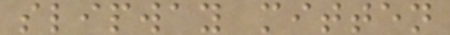slipway mitten
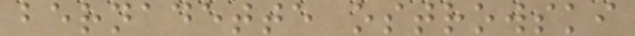bernadette ostrowski
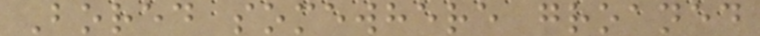Bored somewhere groaned
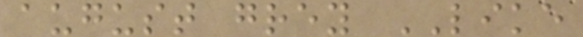august grey LIKE
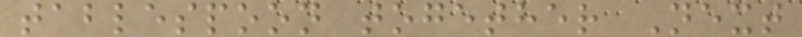tablespoon together Next
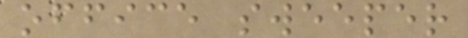office sweeper
